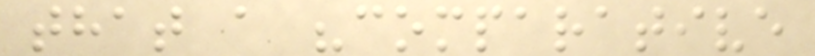that a "comparative
